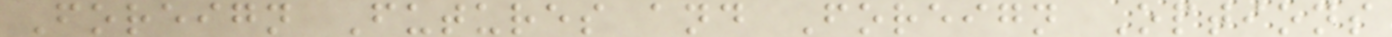Foreign Futures and Foreign Options
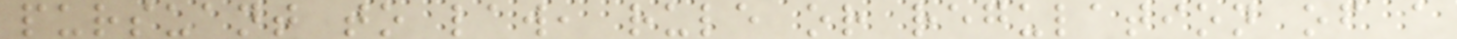pursuant to law, rule or regulation of a
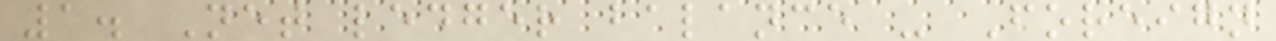1. Net ledger balance - Foreign
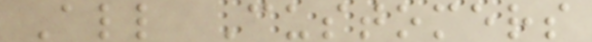All Customers
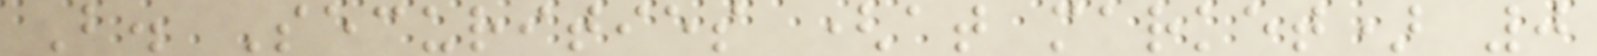B. Securities (at market) 0
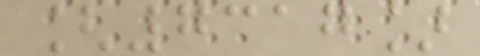[7317]
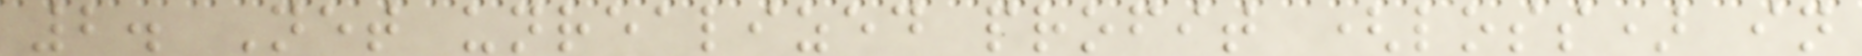2. Net unrealized profit (loss) in
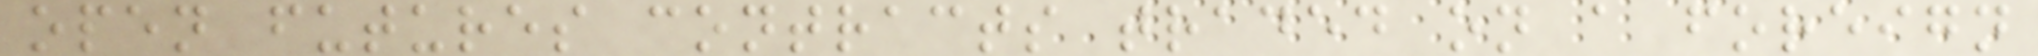open futures contracts traded on a foreign
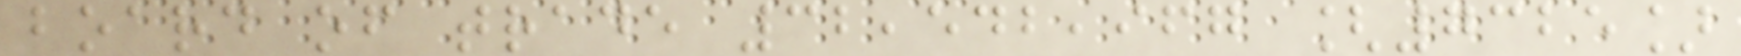board of trade 32,542,967 [7325]
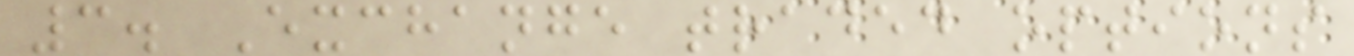3. Exchange traded options
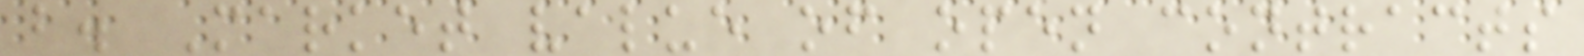b. Market value of open contracts
